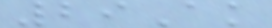29Ak
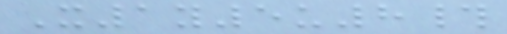X1y5u8#
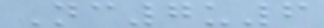Nc7u6
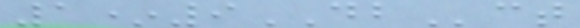1*9DBct
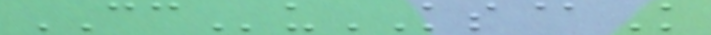CCuKS@K
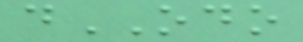dODO
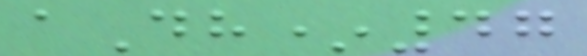aDh*47
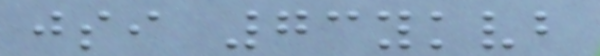jsi 73ykvb
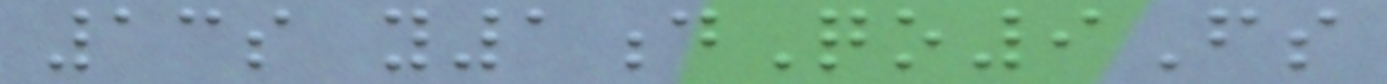13s y1dQo9Fs
